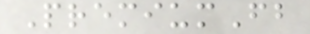PremiumFb
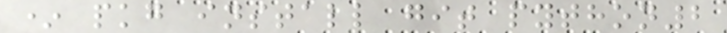* pkg install git python2
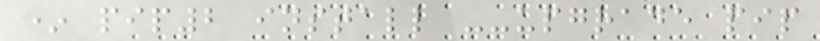* pip2 install --upgrade pip
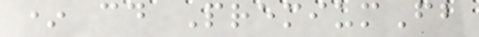* cd PremiumFb
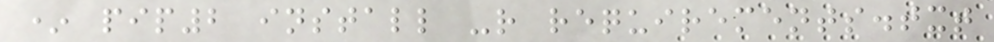* pip2 install -r requirements.txt
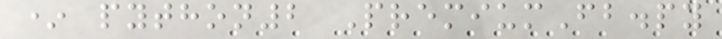* python2 PremiumFb.py
